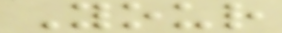Your
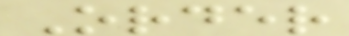Order
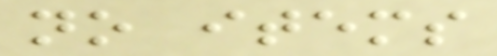no items
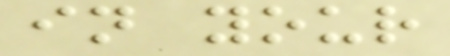in your
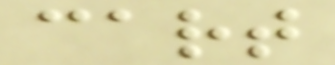cart
